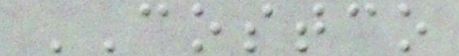COSTCO
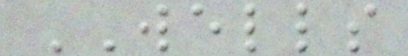WELLS
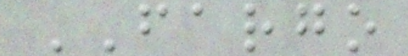FARGO
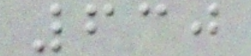630
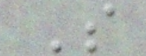S
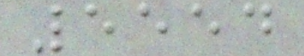5554
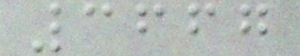3667
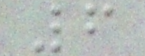6
